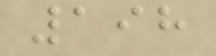198
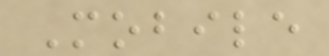Mobile
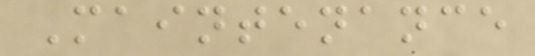Maintenance
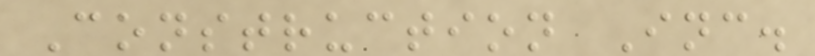Construction Inc.
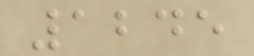1245
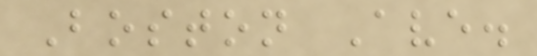Boston Ave.
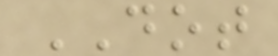DOT
